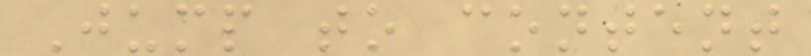Jump to content
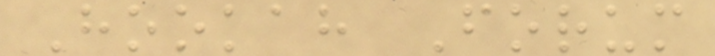Hookah Forum
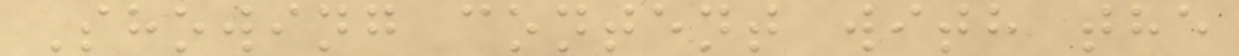Showing content with the
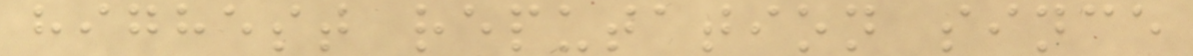highest reputation since
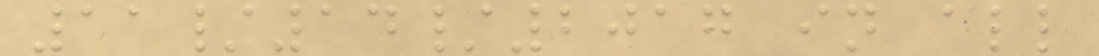11/14/2017 in all
